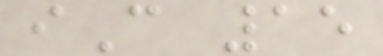iC 15
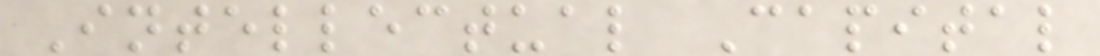Intellectual Capital
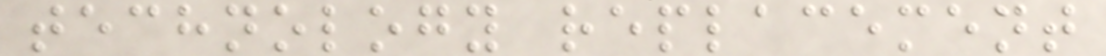technology replacement
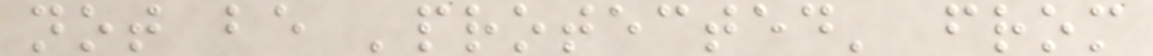not be 'protected' from
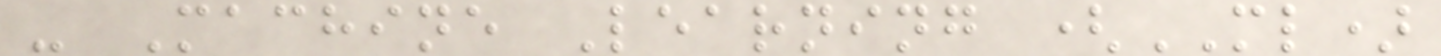- Machine Learning (ML)
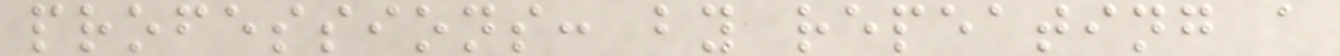professions: by repeating a
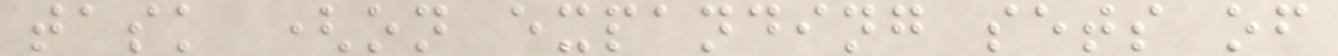task (on expanding sets of
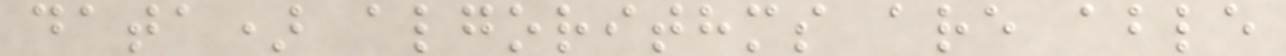data) algorithms are able
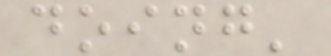doing'
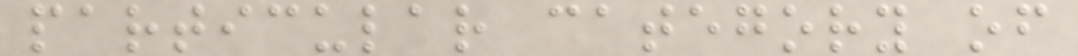particular category of
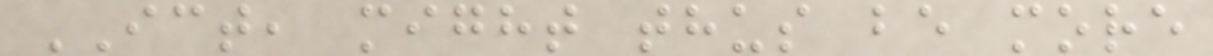ICT, might thus be more
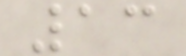13
